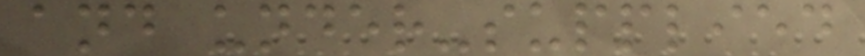and under-supplied
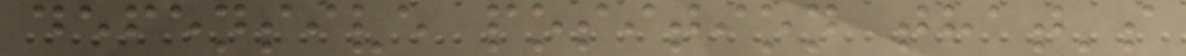defensive position that's
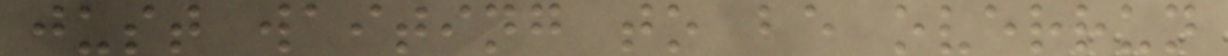just waiting to be overrun
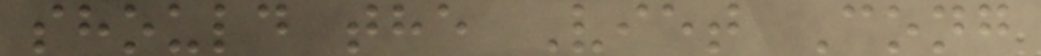should the Viet Cong
